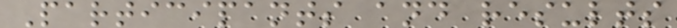Participants and results
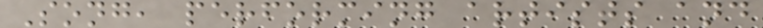Song, performing artists and
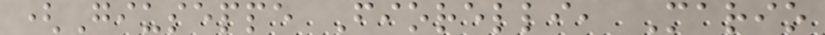(Giuseppe Fiorelli, Mario
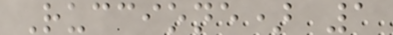Ruccione) 1
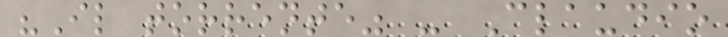"Il torrente" - Claudio
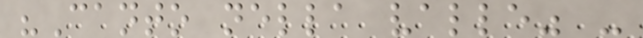"Canto nella valle" -
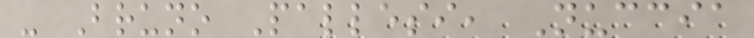- Bruno Pallesi, Nuccia
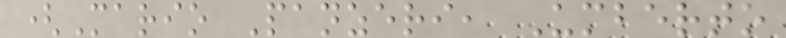(Mario Panzeri, Umberto
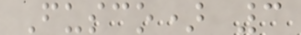Fusco) 3
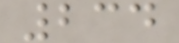234
